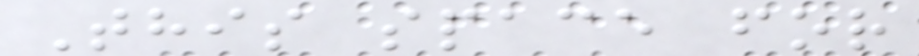This space for
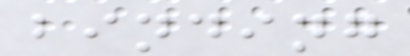binding
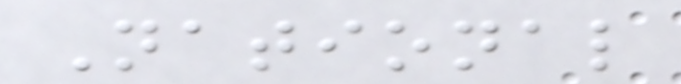National
